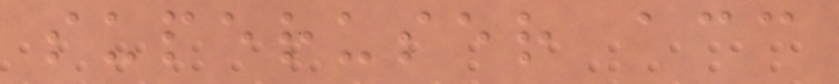superuser acc
